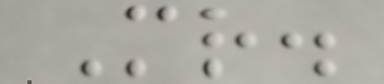Mr.
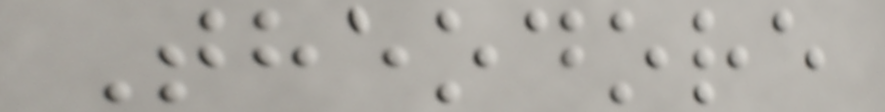Theodore
